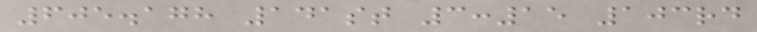605.178 141st 3:15 103rd
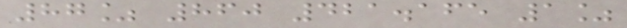87% 860 421.165 1%
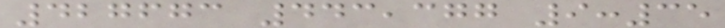427673 443,377 9:35
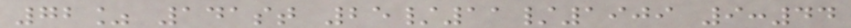72% 141st 25/11/1909 9:44
